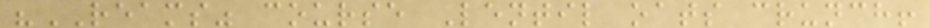"REAMS" course Lentil oats crunch!
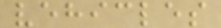vehicles
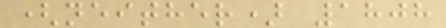(neither) 1808
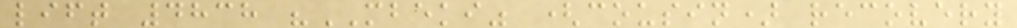lift 4838 "MBEKI" (cousin) recovery
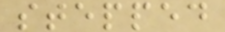stepped
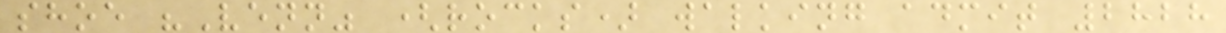shoe "Venn" (rocks) walking admit 2828
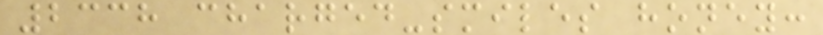2338 charged-smiles honey:
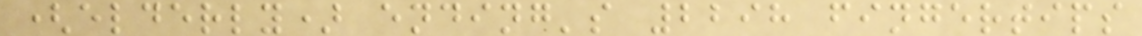(elderly) ending's 2298 fingertips
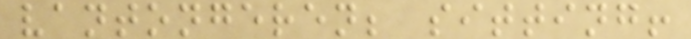vantongeren; sitting!
